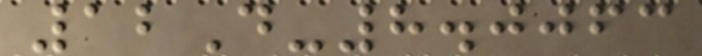12D-8.0063
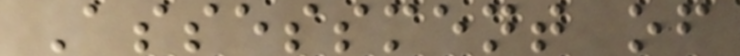Assessment of
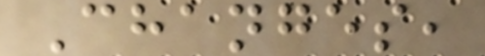Changes,
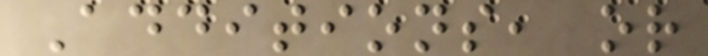Additions, or
